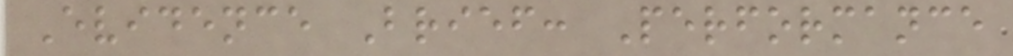Evidence Brief: Performance
